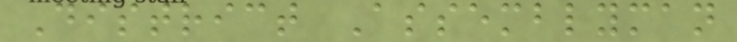District Assemblyman
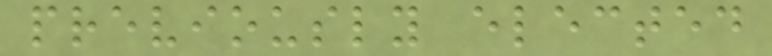previously elected
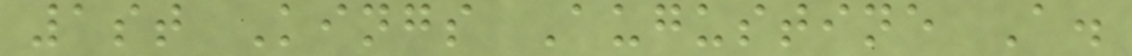1st Kings Augustine A.
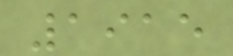1915
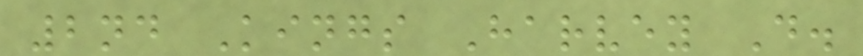2nd Kings Harvey D.
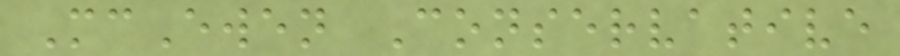McEwen Conservative
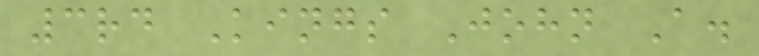3rd Kings John A.
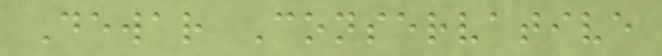Dewar Conservative
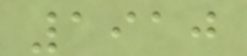1910
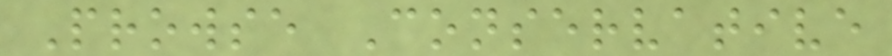Prowse Conservative
